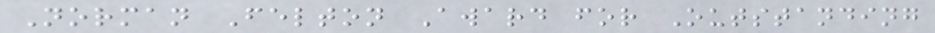Norman Felton Award for Outstanding
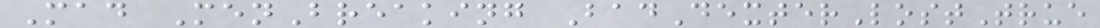Mad MenBreaking BadDexterLostTrue
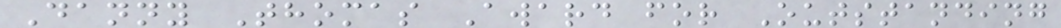Danny Thomas Award for Outstanding
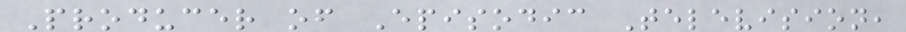Producer of Episodic Television,
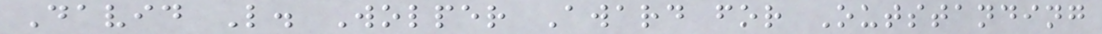David L. Wolper Award for Outstanding
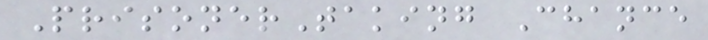PrisonerTaking Chance
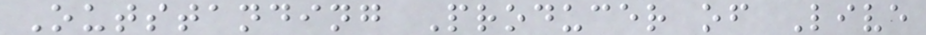Outstanding Producer of Live
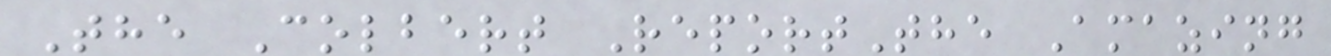The Colbert ReportThe Amazing
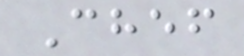Chef
